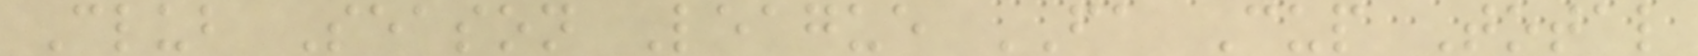Club Season League FA Cup Total
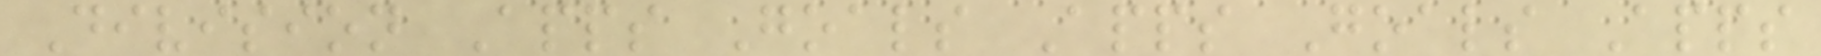Division Apps Goals Apps Goals Apps
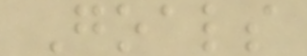Goals
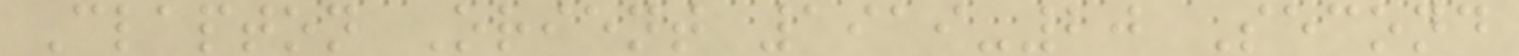Clapton Orient 1919-20 Second
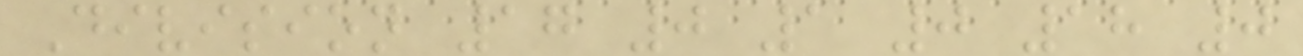Division 17 0 1 0 18 0
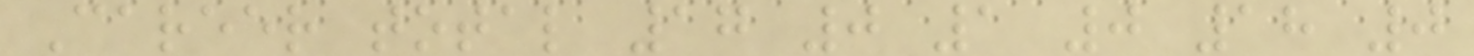Career total 17 0 1 0 18 0
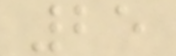25
